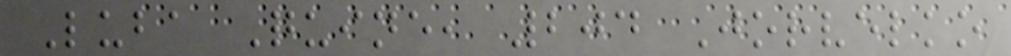Luba Quine, 204 Jorvelko
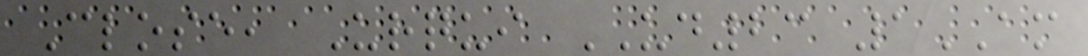Close, Urqui UD23 1AM
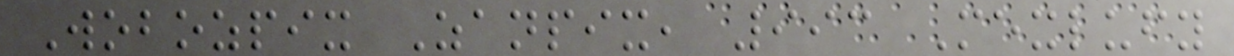Wobozpix Zanpix, 993 Mexlufy
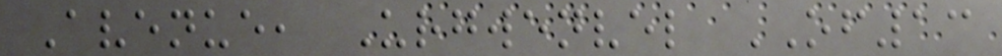Avenue, Urgwenvel OF13
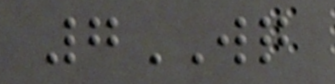7WQ
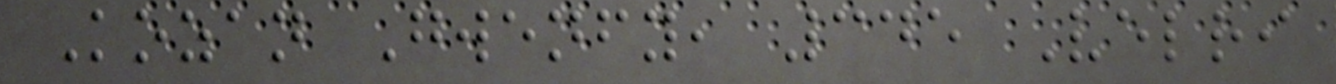Kozan Gwenfy, 345 Velri
